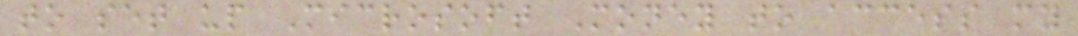to set up Microsoft Money to access my
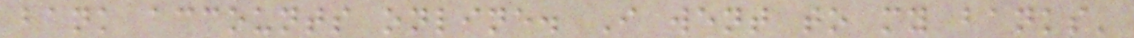bank accounts online. I went to my banks'
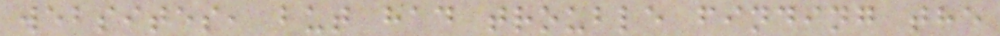websites, but had trouble finding the
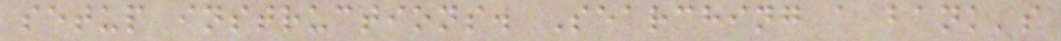setup instructions. Searching a bank's
